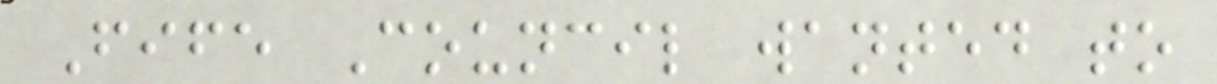Fife Council wanted to
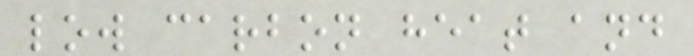low carbon heat and
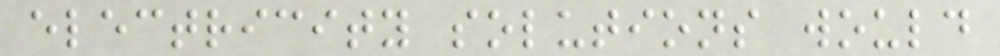electricity solutions would
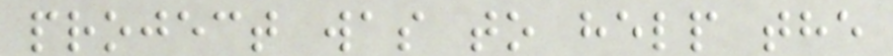project was to help the
